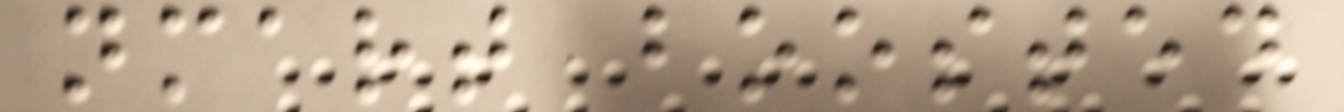nmart boosted
